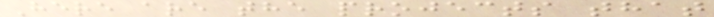Here are the projects that
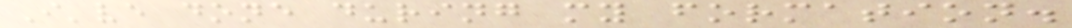I've done during my formation.
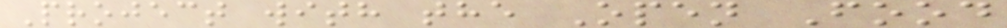Project with the Open Food
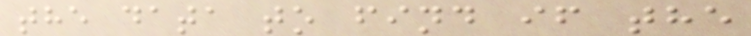the data to find if the
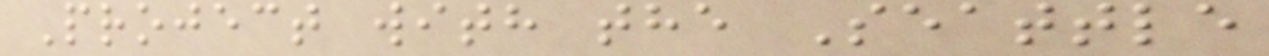Project with the Seattle
